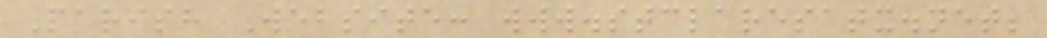Parish Website: www.stclaresatx.net;
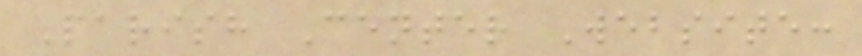Parish Center Website:
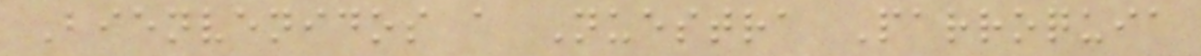Bienvenidos a Nuestra Parroquia
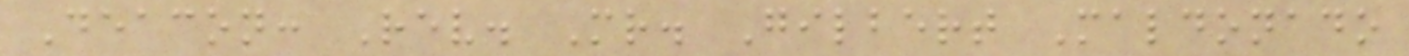Deacon: Rev. Mr. Gilbert Maldonado
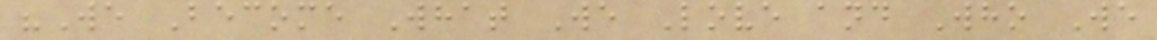"We Become What We Love and Who We
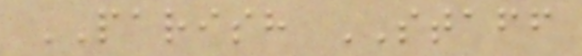PARISH STAFF
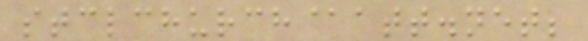stclchurch@att.net;
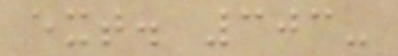ext. 303-
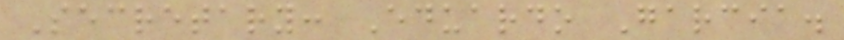Secretary: Eduardo Garcia.
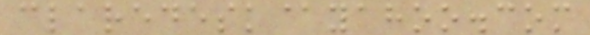claredesk@yahoo.com
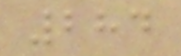284
